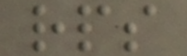rps
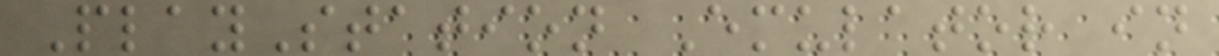PlayStation Emulator in
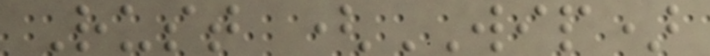Rust (WIP)
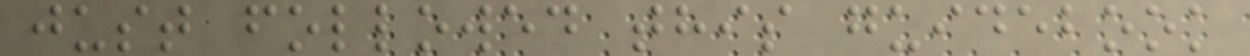just followed this guidebook
